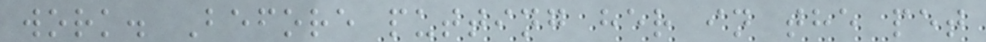work. Before putting her in the pet
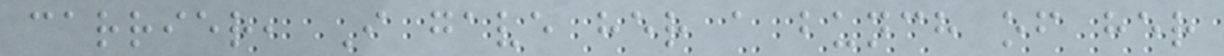carrier, I gave her a bunch of her
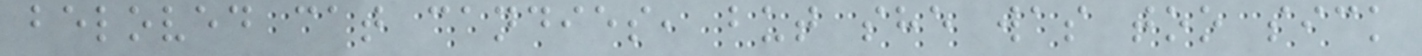beloved cat candies, but she was too sick
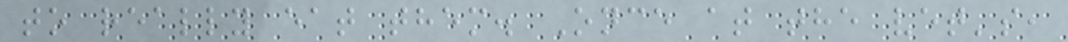to really eat them. Once at the vet's,
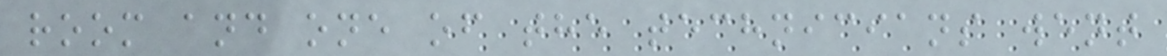room and one of the technicians went
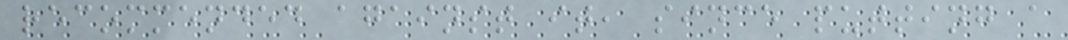recommended against it, since putting a
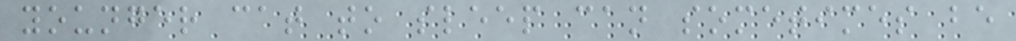younger cat to sleep can sometimes be
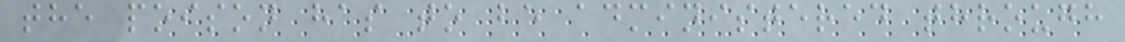the poison has to be administered through
